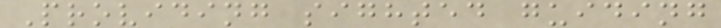Providing sighted guiding
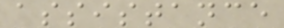assistance
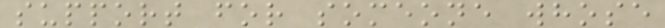support for someone whose
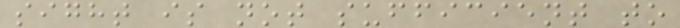sight is not sufficient to
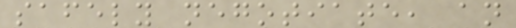safely negotiate, an
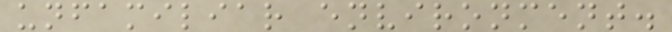unfamiliar environment.
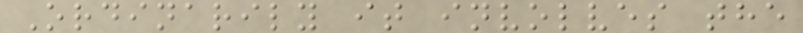Ordinarily it involves the
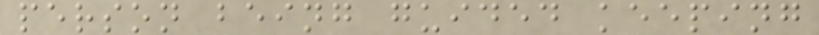person being guided keeping
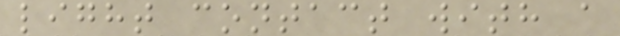light contact with a
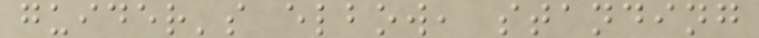guider's elbow, standing
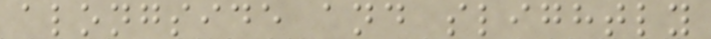alongside and slightly
